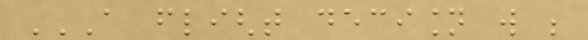A FLIGHT DECISION WILL BE
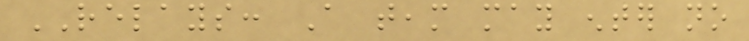RELAYS: A team may enter no
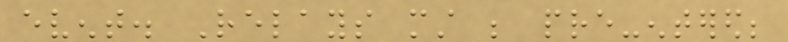event. Relays must be pre-entered;
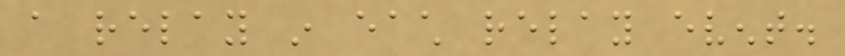a relay in each relay event.
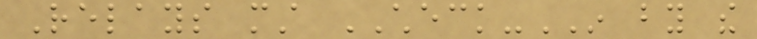Relays must CHECK-IN by the
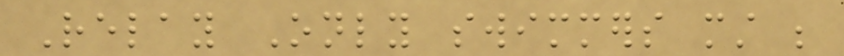Relay Only swimmers must be
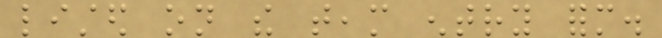listed on the team entry form.
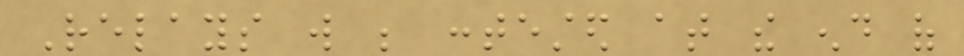Relays will be contested at the end of
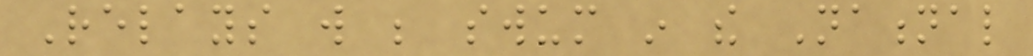Relays will be swum in the National
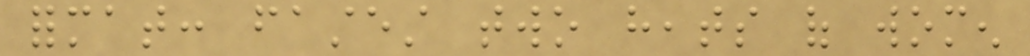format: fastest two heats of women
